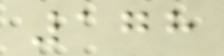178
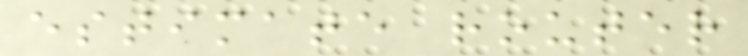estimate router
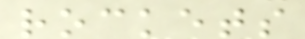rockets
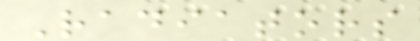Radiators
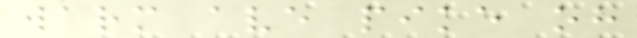warm ave pike oh
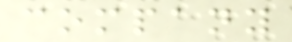company
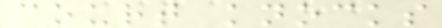court knocks
